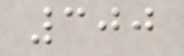300
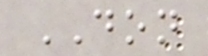DON
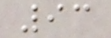93
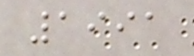1991
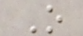O
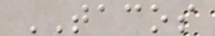TACOS
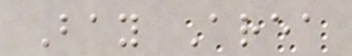Bay Area
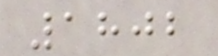1802
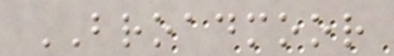BROADMOOR
